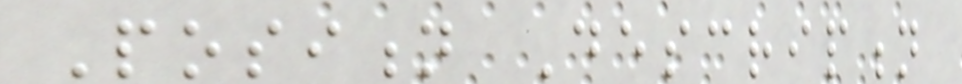Position Description
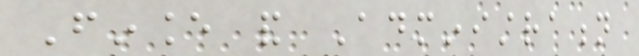Finance and Administration
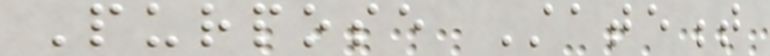Purpose Statement
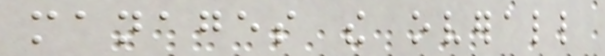manages the overall
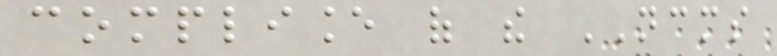compliance of the NCMS
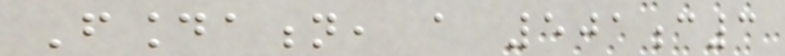Foundation, a 501c3
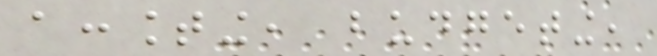accounting, budgeting,
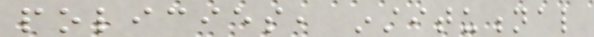policies, institutional
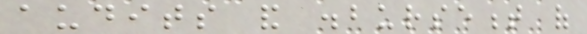audits and disbursement of
